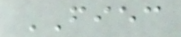FIEC
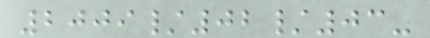2009/02/03-
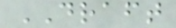DRAFT
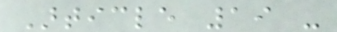Article 19 -
